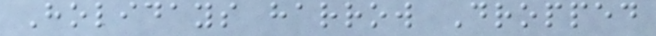Holidays harrow Dropped
